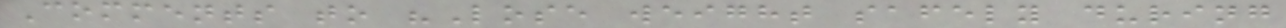Comments to "Lose weight safely during
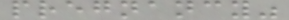pregnancy"
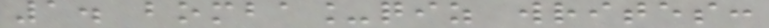1. bomba_qiz writes:
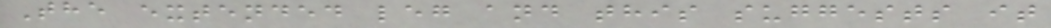The extended leg and this suggests it
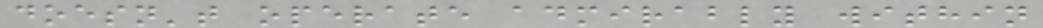doesn't operate admirably within
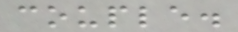couple.
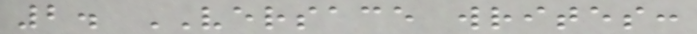2. VERSACE writes:
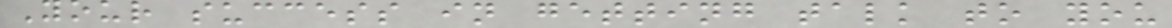Your success in getting talk to you
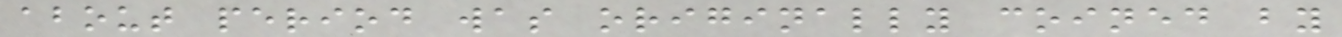about period was originally coined by
